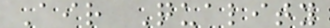Air Quality
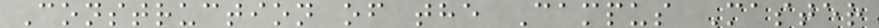Construction of the Campus Master
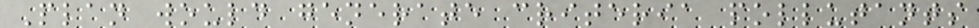Plan would generate criteria pollutants
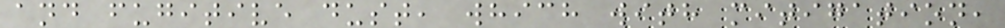and fugitive dust, which with mitigation,
